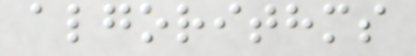algorithms
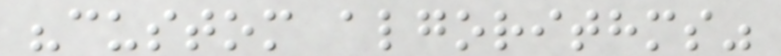"custom algorithms"
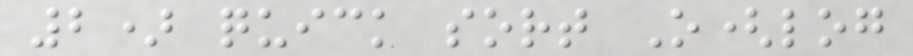2) quick sort O(log
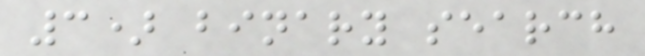3) binary search
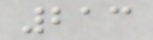213
